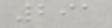291
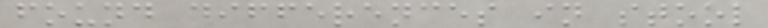found differences in stool
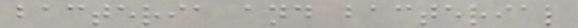bacteria and bacterial
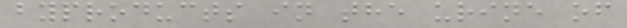byproducts in the urine of
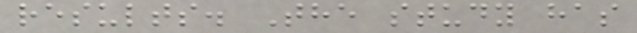results. The study has
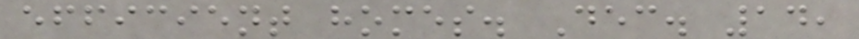efficient homes. Dec. 14,
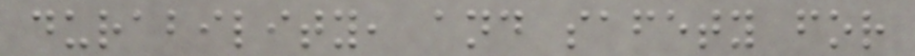durability, and safety for
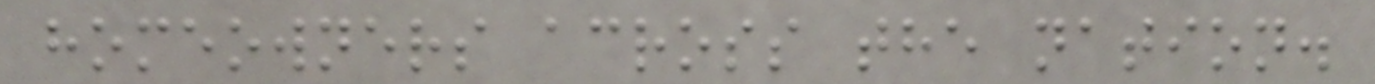homeowners across the nation.
